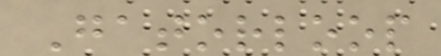Gatorloop
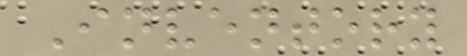Inventory
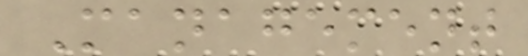Management
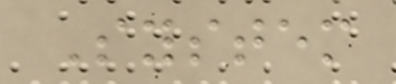System
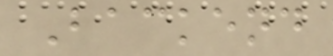Backend
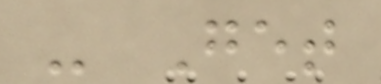- Get
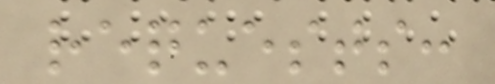requests:
